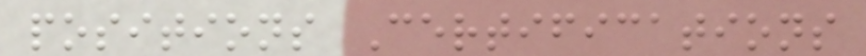positions Certifications
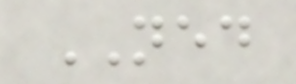NED
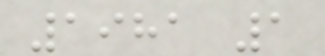1981 1
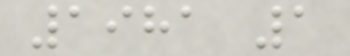1981 1
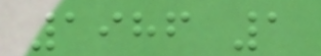1986 1
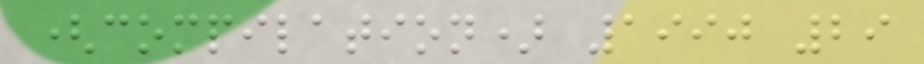(compilation) 1990 29
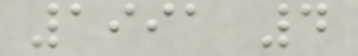1991 4
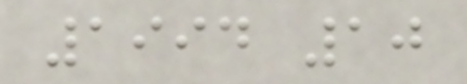1994 10
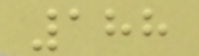188
